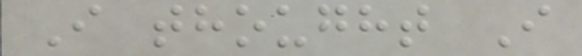I thought I
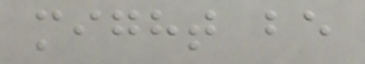might be
